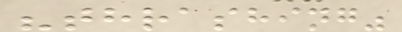"thrashing"
